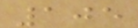105
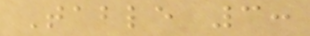Table 3:
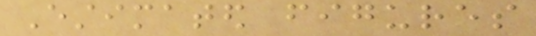Estimated figures
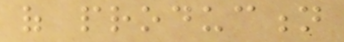of production
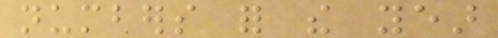numbers for the year
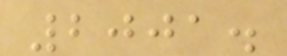2001.
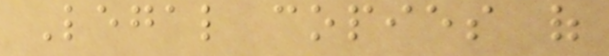Legal copies of
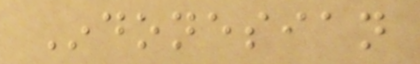Indonesian
